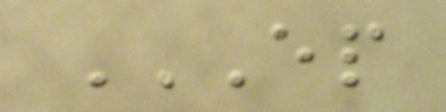EP
